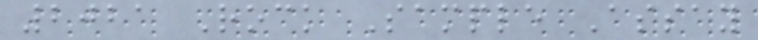2021 Rock Sample Assay
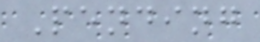Pending
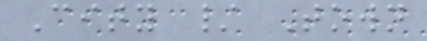City / Town
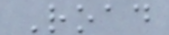Road
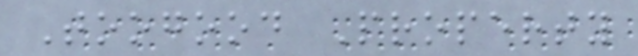Toogood Property
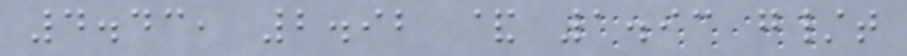4.43, 2.92 & 1.93 g/t
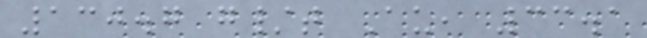130.7 g/t Au, 33.1
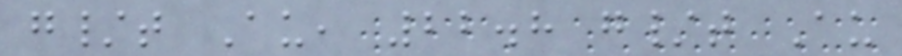g/t Au, 22.8 g/t Au
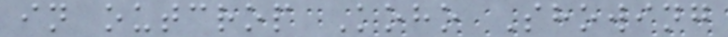in outcrop Koho Showing
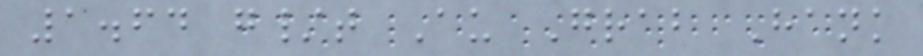1.64 g/t Au Grab Hank
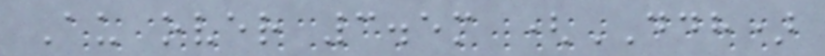Au over 3.5m (DDH)
